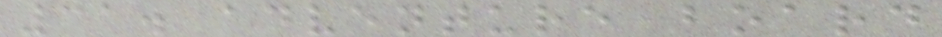31. adventure board
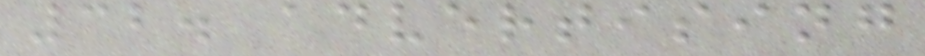32. advertising
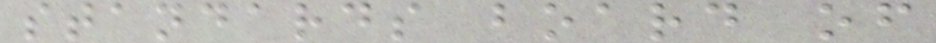standards board of
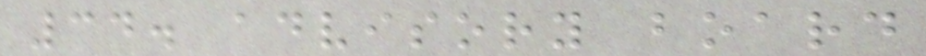34. advisory board
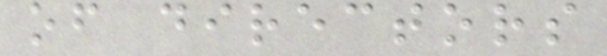of directors
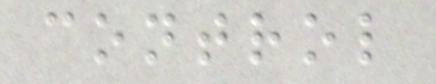control
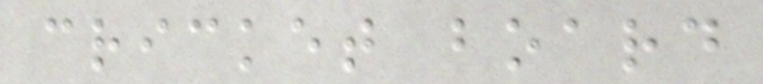cricket board
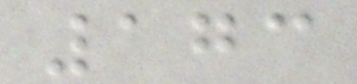173
